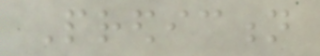Prediction
